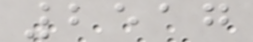2517
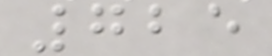725
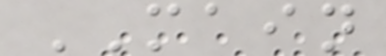MAIN
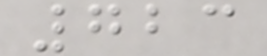723
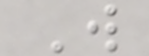W
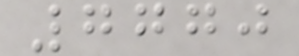7770
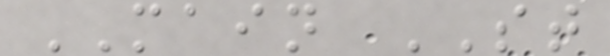MAIN ST
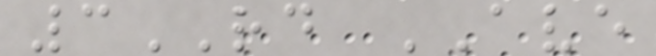3RD AVE
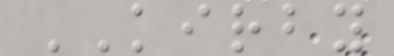KIRBY
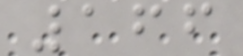166
